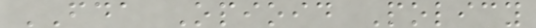FDA Opioid Policy
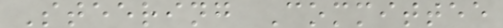Steering Committee
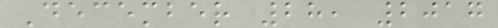December 28, 2017
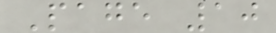Page 10
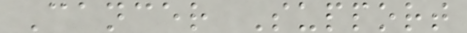Cancer Support
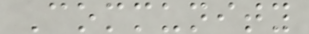Community
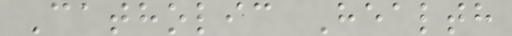Catholic Health
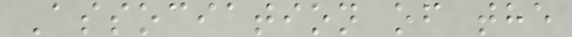Association of the
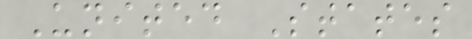United States
